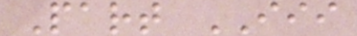Part III
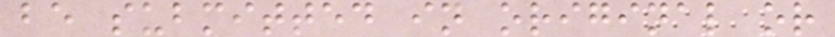be submitted in original or
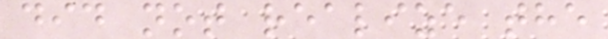did not realize the
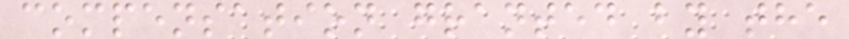compensation granted by the
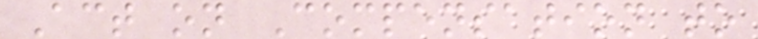Act on Compensation to
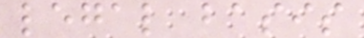legal basis
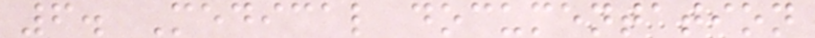6. Medical documentation
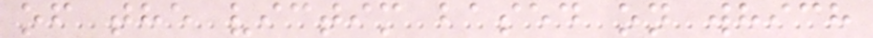of the victim based on which
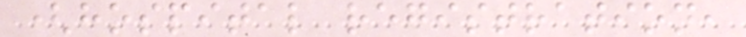(hospital registration,
